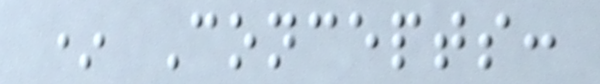* Concepts:
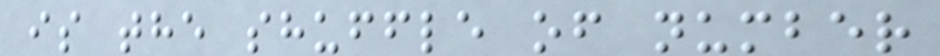is the shuffle of number
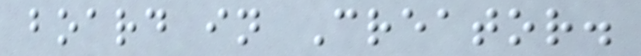board in Creator.
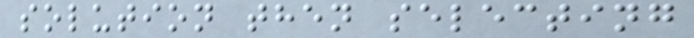solution then selecting
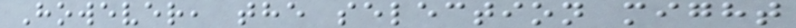However, the selection might
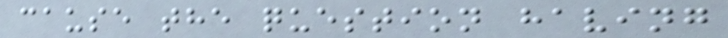cause the question having
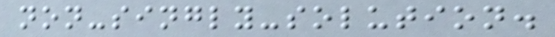non-singly-solution.
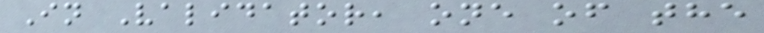In Validator, one of the
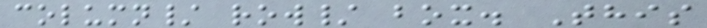column/ row/ box. This
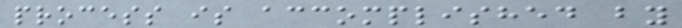process is accomplished by
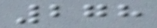278
